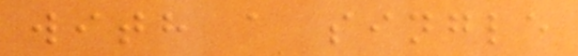with a single
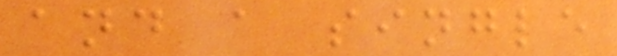and a single
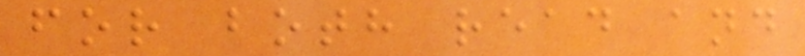for both read and
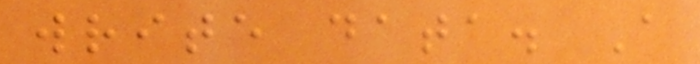write data. A
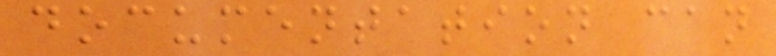documentation can
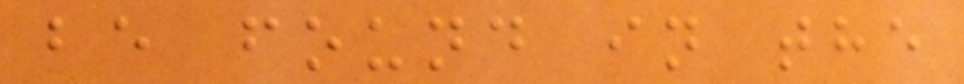be found in the
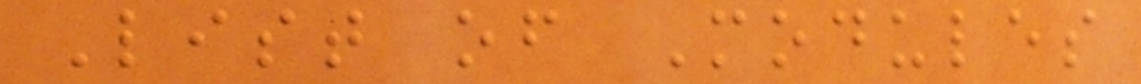List of Modules
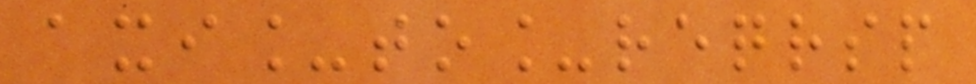axi_to_reqrsp
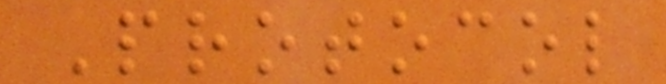Protocol
